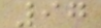97
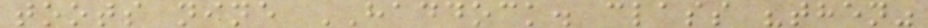toots nine HADDOCK. class "then"
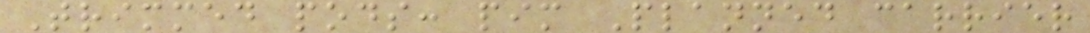Trimmed pods: pim Planned carrier
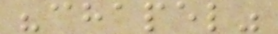"chapel"
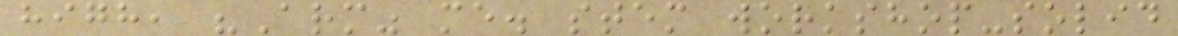high, "Arm" me. stem workshop-solid
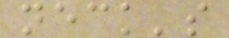neck's
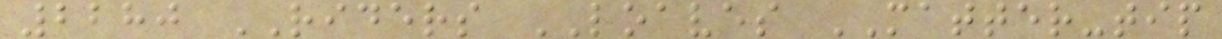2280 RIDERS LOAVES MATTER-tip
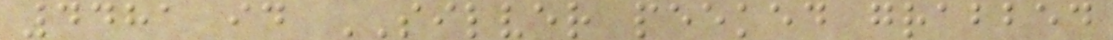4481 id SILVER peeked grabbed
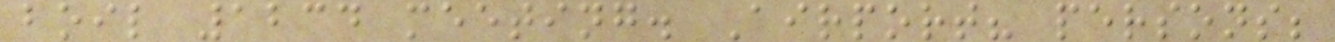boil 1234 meeting. Airport? persons;
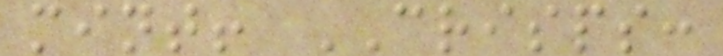mint! CRISPS:
